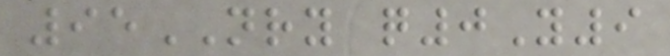95NRY q0Y9
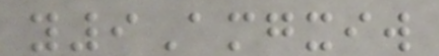y9Amgxiw
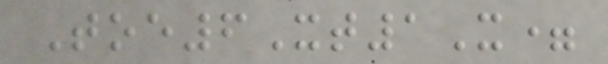Toe6Xt1X=
